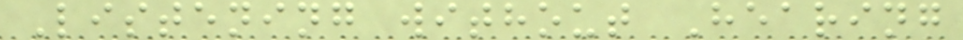Listening without Hearing
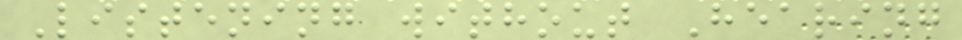Listening without Hearing
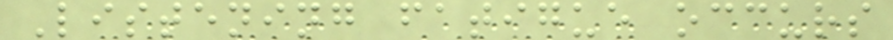Listening fatigue occurs
